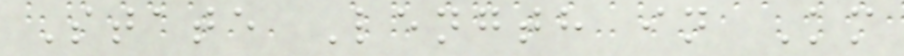State Length in Km
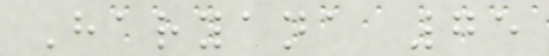Haryana 75
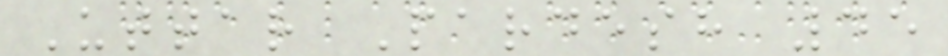Uttar Pardesh 45
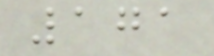171
